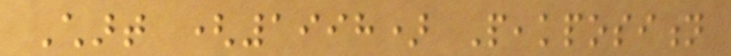Chart (1998) Peakposition
